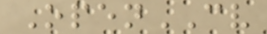OpenCV
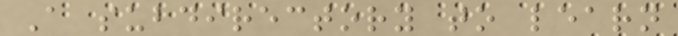A subdirectory to learn
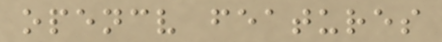opencv features
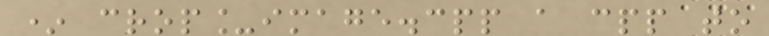* crop_image.cpp a cpp to
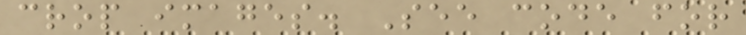crop images. See code for
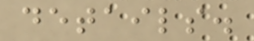details.
